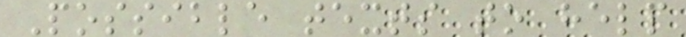Possible texts to help
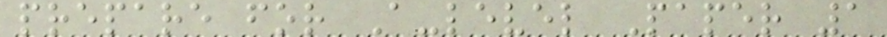prepare for A-level Paper 1
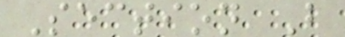Section B
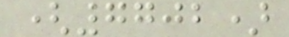(7702)
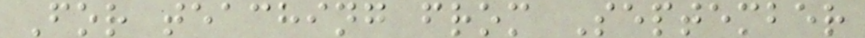For teaching from September
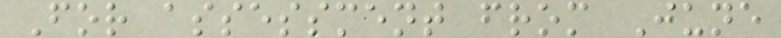For assessment from June
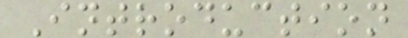Introduction
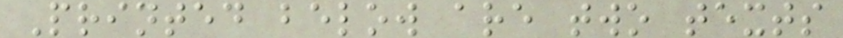Printed below are two texts
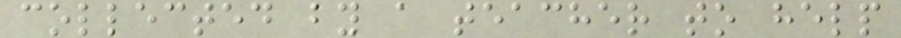collected by a teacher to help
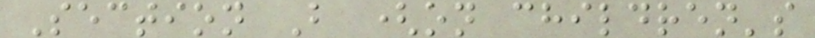Section B (on children's
